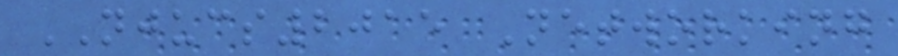NJUCS2015 Networking
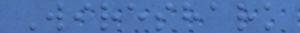Wireshark
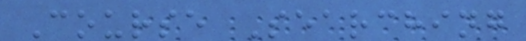Course Searching
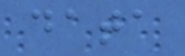data
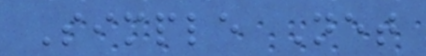Simple Net
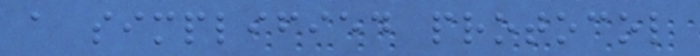a simplified protocol
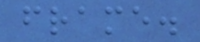frame.
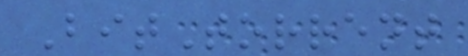BitTorrent
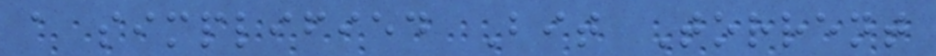a simplified Bit Torrent
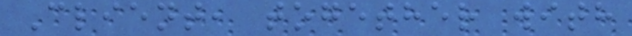Client, together with
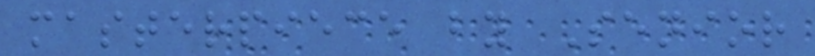masterpiece by Senior
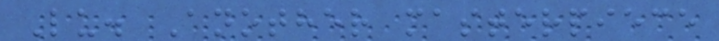Lu. Another masterpiece
